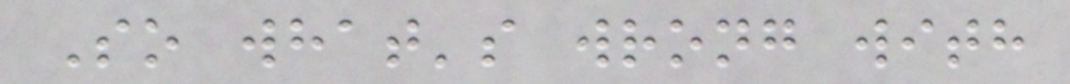So what's wrong with
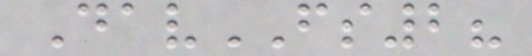DavFS2?
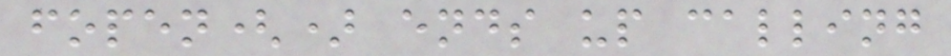fopen() ends up calling
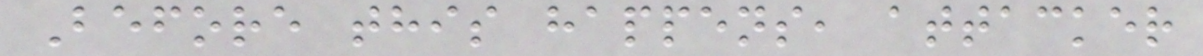Before this happens, attacker
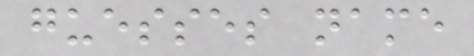guesses name
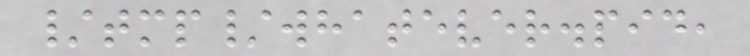/tmp/whatever.pid,
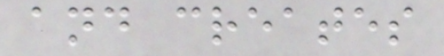and creates
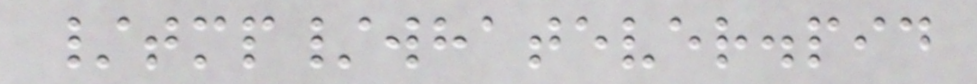/tmp/whatever.pid
